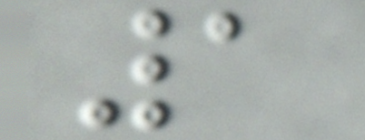1
